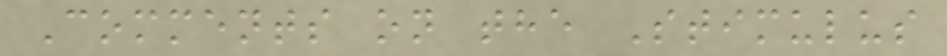Comments on the Stimulus
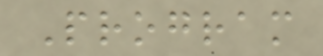Program
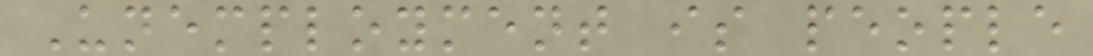Unemployment is people
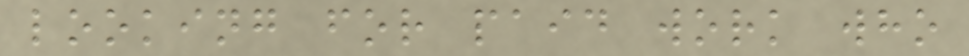looking for paid work who
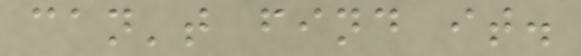can't find it.
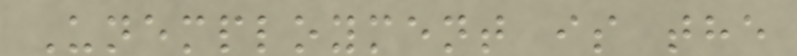Unemployment is the
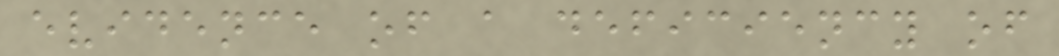evidence of a deficiency of
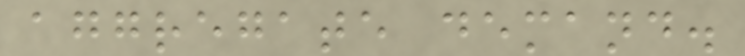aggregate demand.
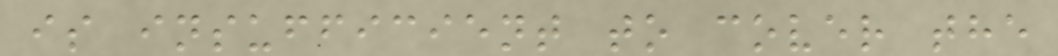is insufficient to cover the
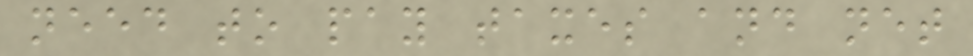need to pay taxes and net
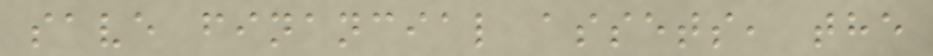save financial assets, the
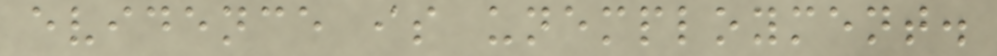evidence is unemployment.
